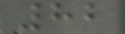82
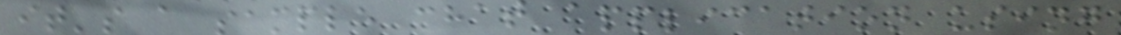it's a sample chat application using
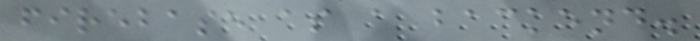firebase as a backend.
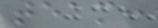team:
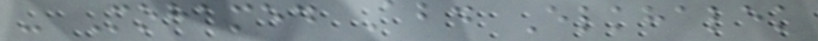- Mohamed Abd Elkhalek
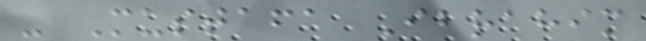- Mustafa Ibrahim
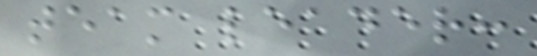team leader:
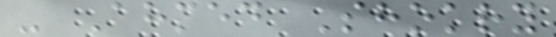- Ahmed Shokry
